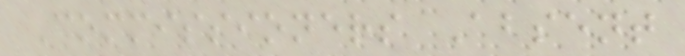Commissioners Absent
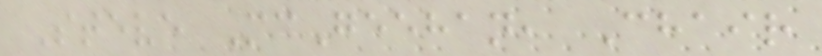Steve McGeehan, Chair
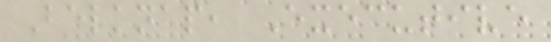Belknap, Executive
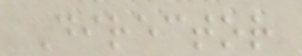Director
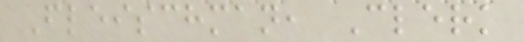Fleischman, Clerk
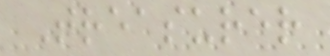Treasurer
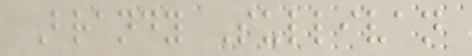Brandy Sullivan
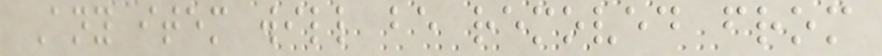Any item will be removed from
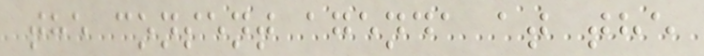the consent agenda at the
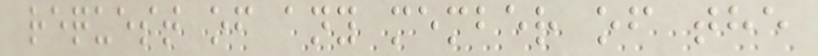request of any member of the
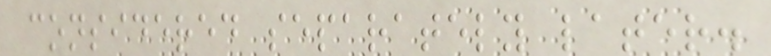considered separately later.
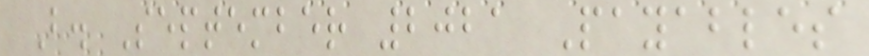B. September 2021 Payables
